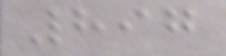897
